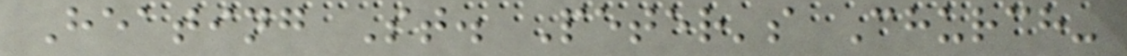Heating St. Peter's Church-
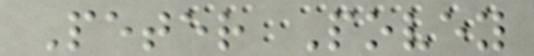Peter Povey
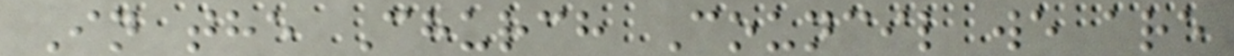In the Church Council we are
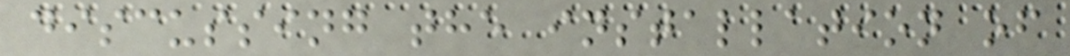discussing the installation of
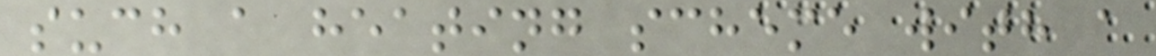such a heating scheme with a
